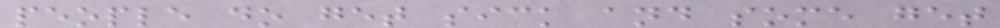people do get sick and some get
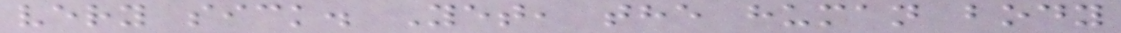very sick. Yet, the human body
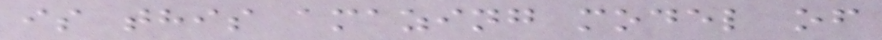is this amazing model of
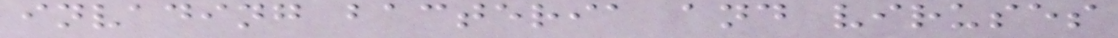invading bacteria and viruses
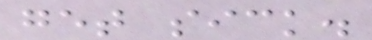get sick.
